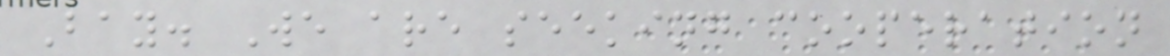Bay. We are seeking cooperation
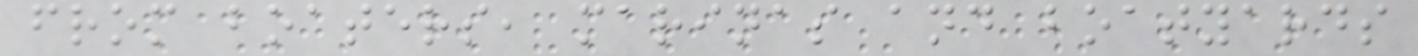from boaters, marinas and boatyards
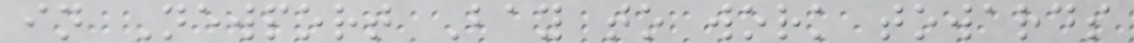in Newport Bay to work towards
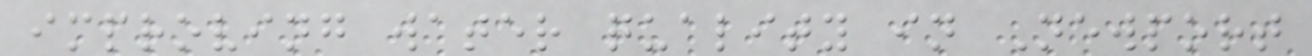improving water quality in Newport
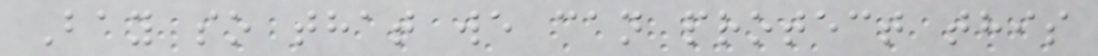Bay so that we can protect this
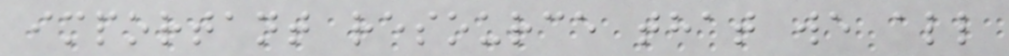important resource that we all
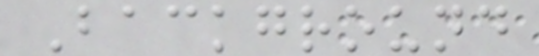Background
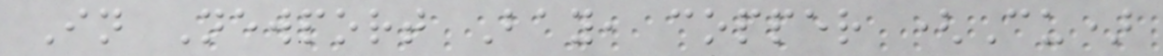In Newport Bay, copper (Cu)
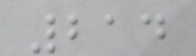214
